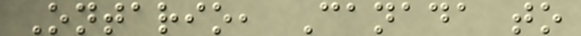Ontario, Canada to
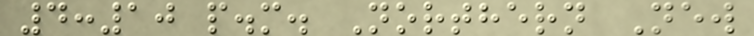4:10 p.m. Northern New
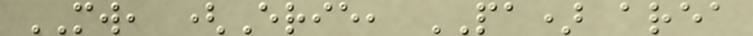MW, (Erie, PA) area
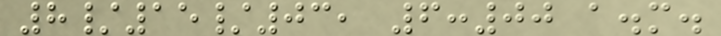8/15/03, 6:00 a.m.
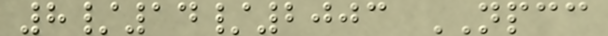8/14/2003 NPCC
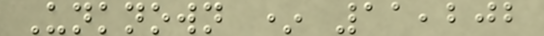Unknown * 11,202
